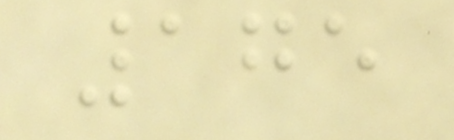175
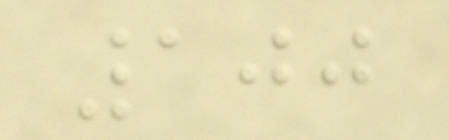100
